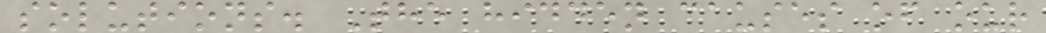solutions. The hidden causes of our
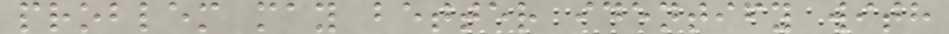problem may better identify with
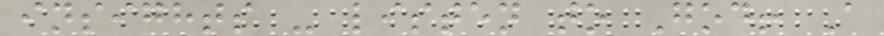insights - listen to God! A
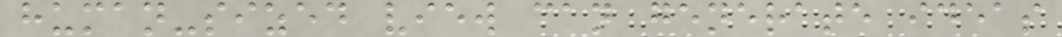human-sized view can generate ideas
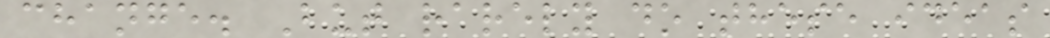change. But rarely do these ideas
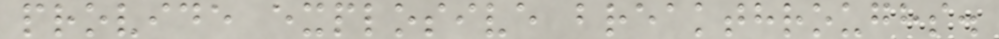provide explosive breakthroughs.
